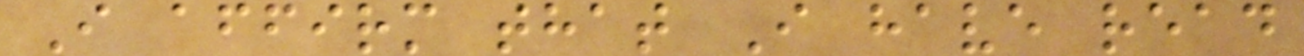I affirm that I have read
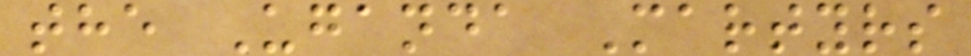the Uganda Martyrs
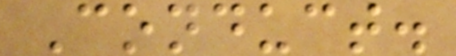Conduct.
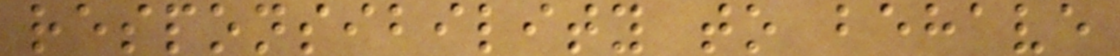responsibility to behave
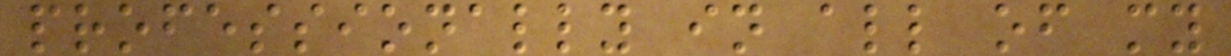professionally in all of my
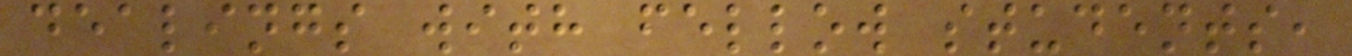dealings with fellow students,
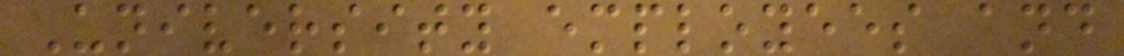University employees and
